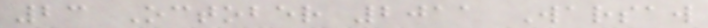23 October 2011 Warsaw
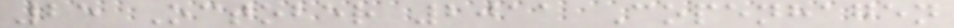25 October 2011 Copenhagen
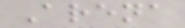Arena
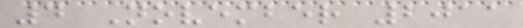4 November 2011
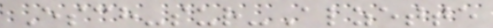Esch-sur-Alzette
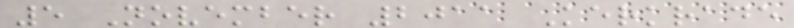5 November 2011 Kerkrade
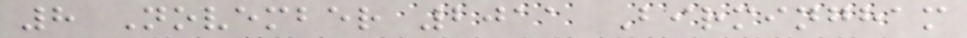8 November 2011 Birmingham
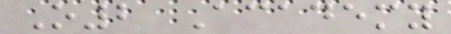O2 Academy
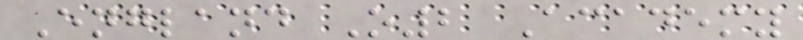England O2 Academy
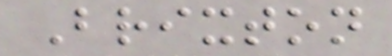Brixton
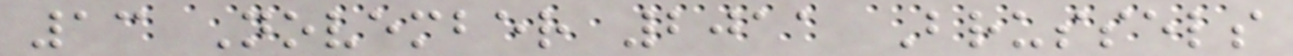13 November 2011 Brussels
